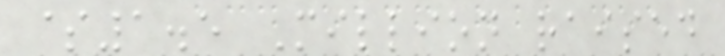$1.5 Million raised
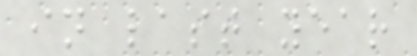in last year
